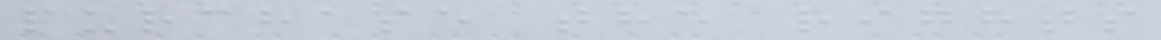purchase the rights
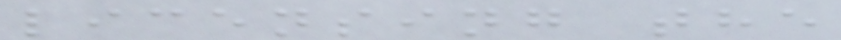licensing the
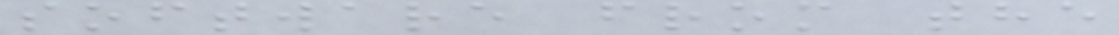software from the
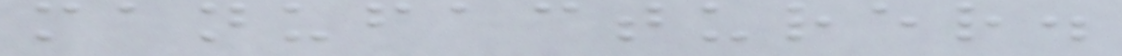manufacturer.
